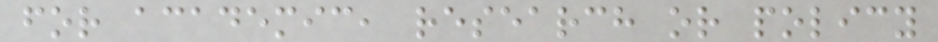for academic, research or policy
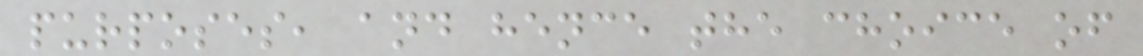purposes, and hence the choice of
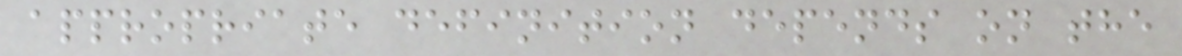appropriate definition depends on the
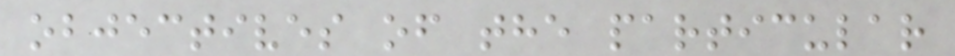objectives of the particular
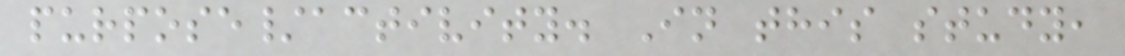purpose/activity. In this study,
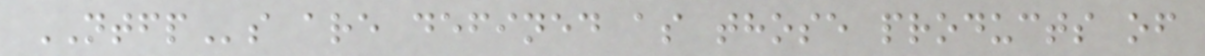NTFPs are defined as those products of
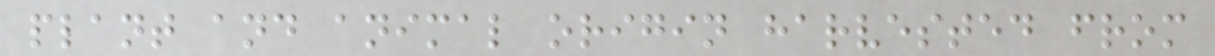plant and animal origin harvested from
